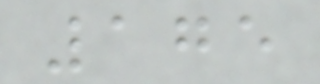175
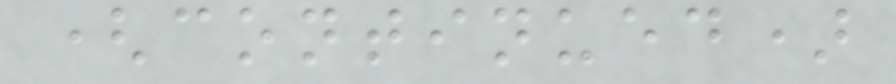(continued)
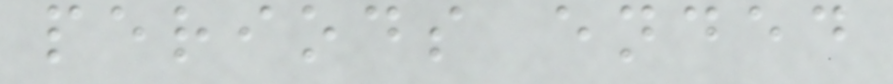periods ended
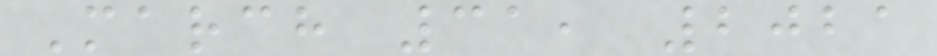March 31, 2021
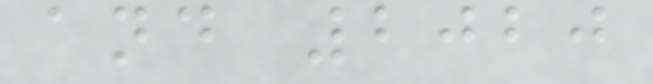and 2020
